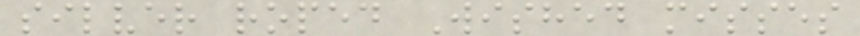silver roped Wished misses
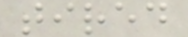tired
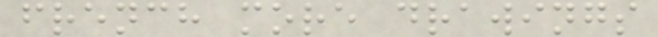french more drawings
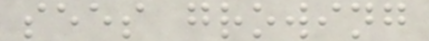sees growing
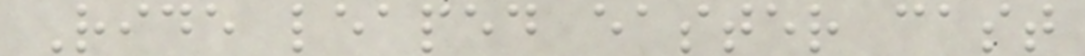Ride leaped easter cast
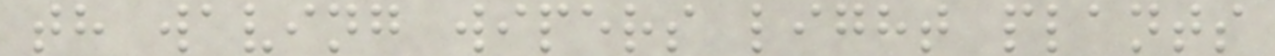th waving wipers light plants
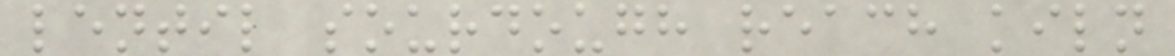lentil sourdough reach kiln
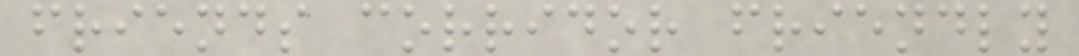friends corridor friendly
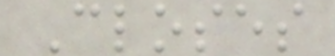Closes
